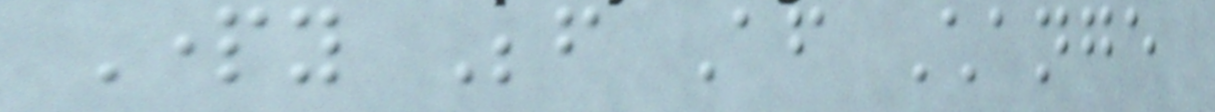Party Before After Change
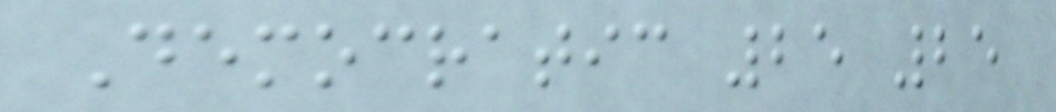Democratic 25 25
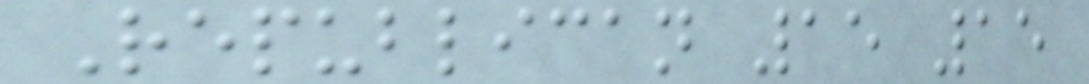Republican 15 15
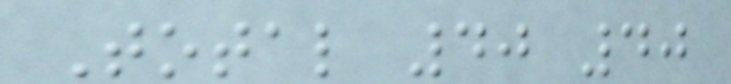Total 40 40
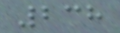238
